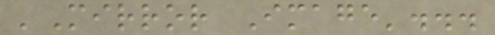'Mirror Image'...
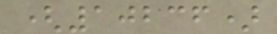(10236)
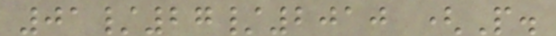01/27/2010 (P.
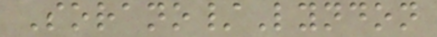Sorano/Lyndon
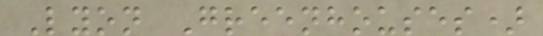Lyon Greenhouses)
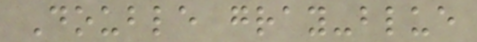Double gray-blue
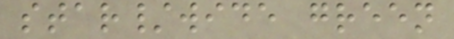star/wide green
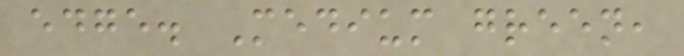edge. Medium green,
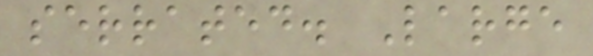serrated. Large
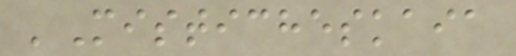'Misticheskaia
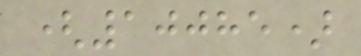(10085)
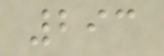293
